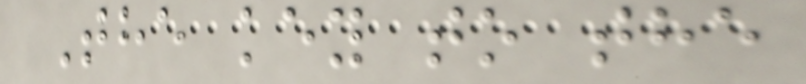The key to the
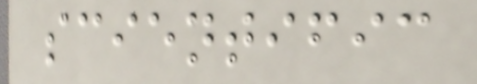scientific
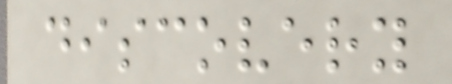discovery
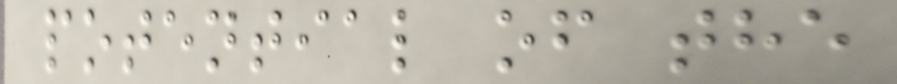potential of the
